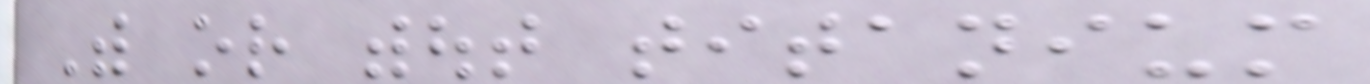With or without titanium
